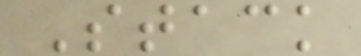Stack
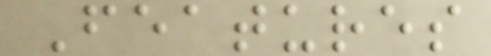Features
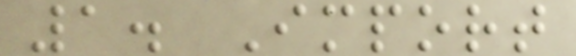1. Import
